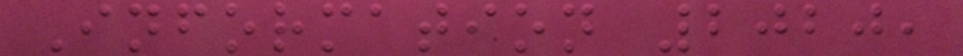Information 2020,
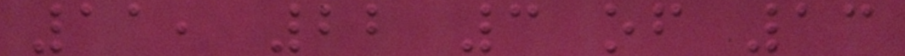11, 22 3 of 13
